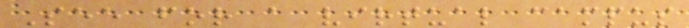See for a virtual campus
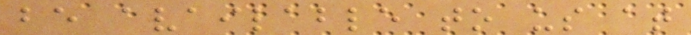be available to us at
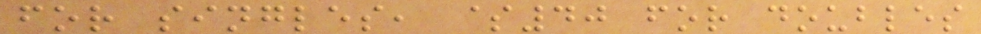for singles, $40 for doubles
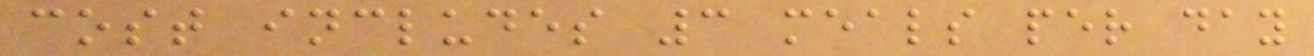cost includes 3 meals per day
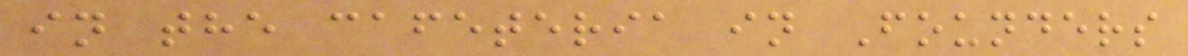in the cafeteria in Founders
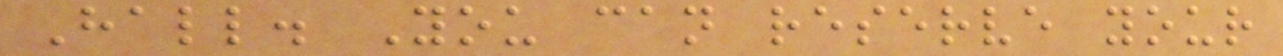Hall. You can reserve your
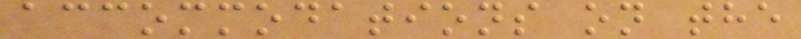accommodations on the
